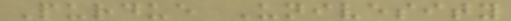Purdue Univesity
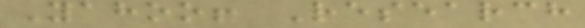Yahoo! Research
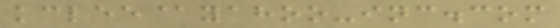kclee@yahoo-inc.com
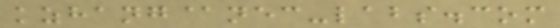kzhang@nec-labs.com
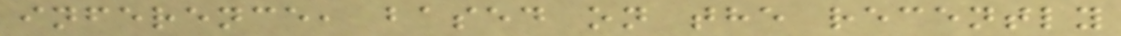inference, based on the recently
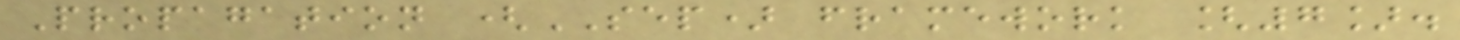Propagation (SEP) framework [7].
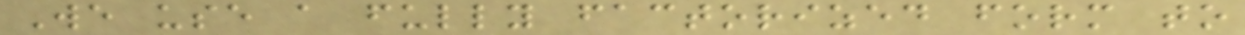We use a fully factorized form to
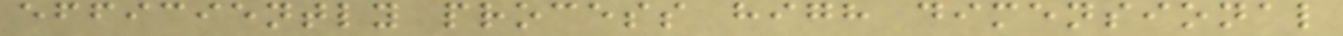efficiently process high dimensional
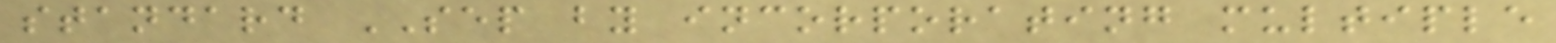standard SEP by incorporating multiple
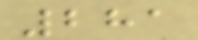281
